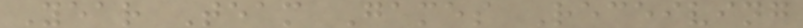Year Team Games Receiving
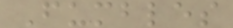Fumbles
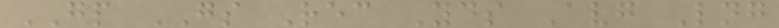GP GS Rec Yds Avg Lng
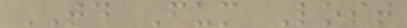TD Fum Lost
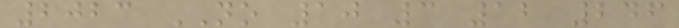2023 NO 10 3 12 246
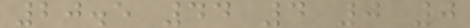20.5 44 4 0 0
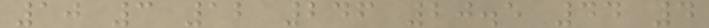10 3 12 246 20.5 44 4
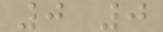0 0
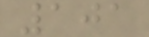101
